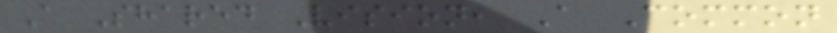A Shared Vision, A Common
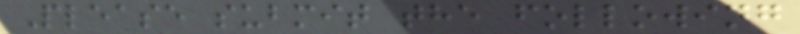Please submit the following
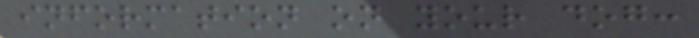information on your dog:
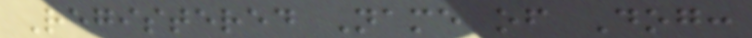Registered Name of Dog:
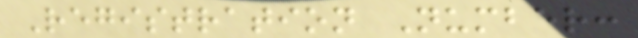Registration Number:
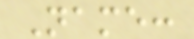Name:
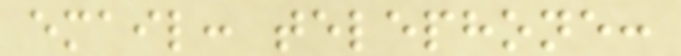email: telephone:
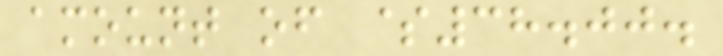amount of $38.00.
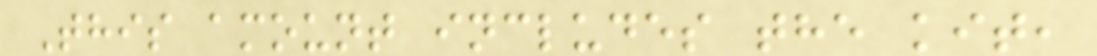This amount includes the kit,
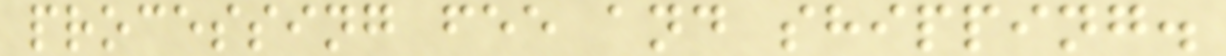processing fee and shipping.
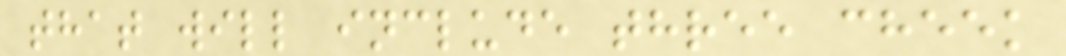that will include three cheek
